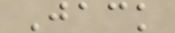Jack
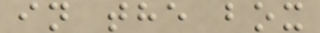in the box
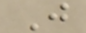J
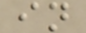in
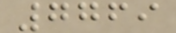7769
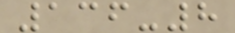136-8
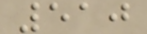510
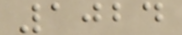1024
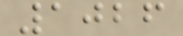1026
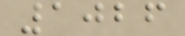1026
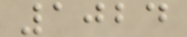1024
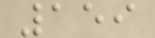159
